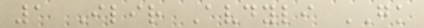1 Ilir Avdyli GK
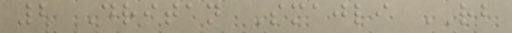2 Dritan Smajli RB
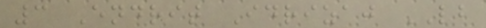3 Endrit Idrizaj LB
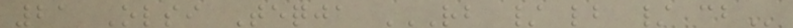21 Olsi Teqja RB / LB / CB
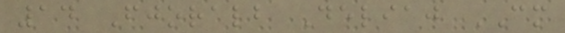14 Fjoralb Deliaj CM
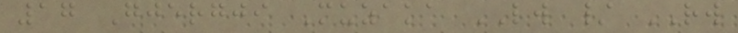17 Gjergji Muzaka LW / RW
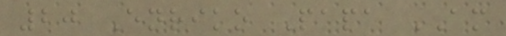20 Enriko Papa AM
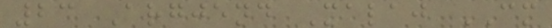23 Argjend Malaj CM
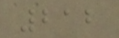212
